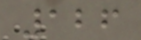126
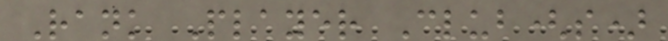Rank Player Club(s)
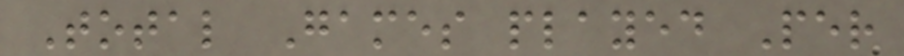Total Games played Per
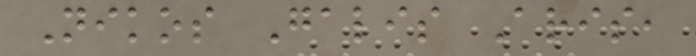Nikos Galis Aris,
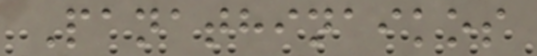Panathinaikos
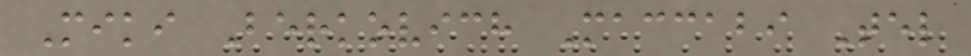Miki Berkovich Maccabi Tel
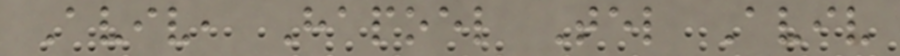Aviv, Hapoel Tel Aviv
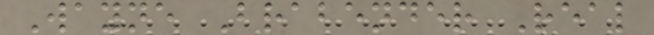Wayne Brabender Real
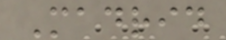Madrid
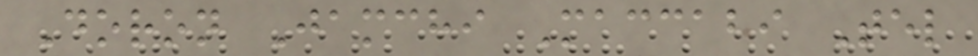Doron Jamchi Maccabi Tel
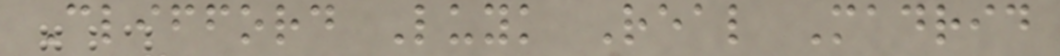Clifford Luyk Real Madrid
